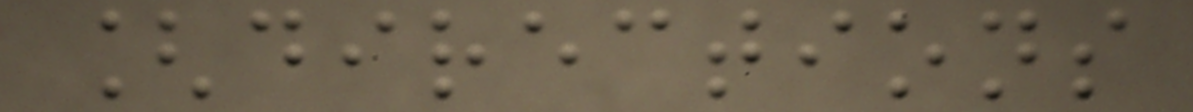[directions
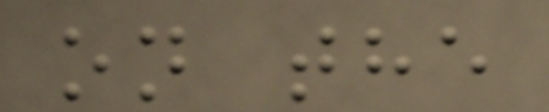on the
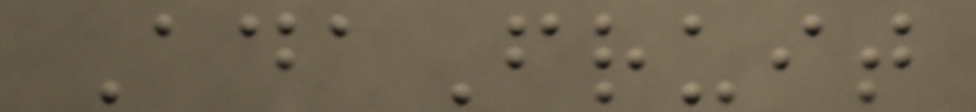AdaFruit
